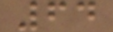64
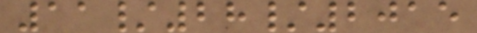11/28/2015
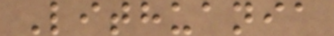Lithuania
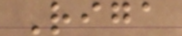Riga
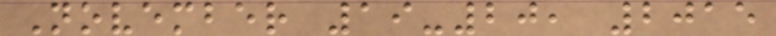November 19-20, 2015
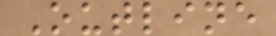Outline
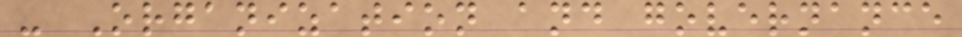- Organization and governance
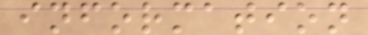information
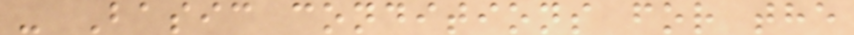- Basic conditions for the
